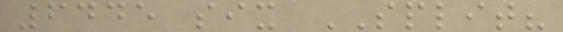6445 six SPLIT?
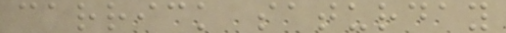carrick saturday
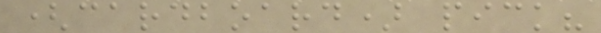(cardboard) pick?
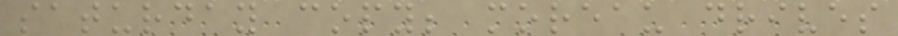saturday copy; moreau drives
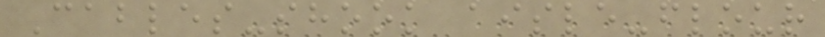Cables-shook aisle-flour
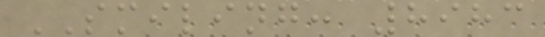SMILING: 8983
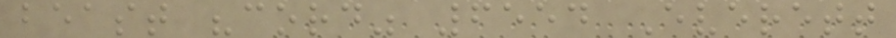beast "cord" 6554 Everett
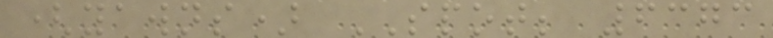(yawns) SPOT; 6373
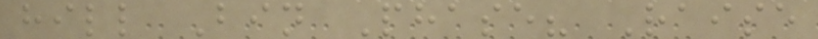hill Bin Phase? Raise
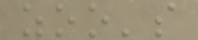zoo's
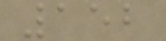152
